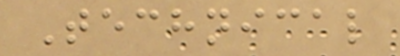Technical
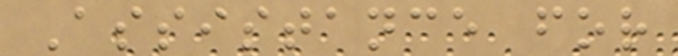Assistance for
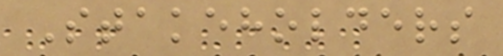Stakeholders
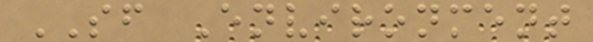SF Environment
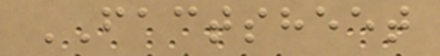FACTSHEET
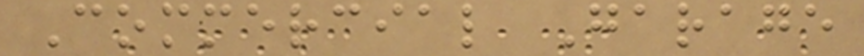Commercial Garage
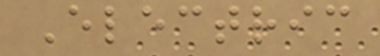Electric
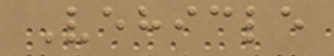Vehicle
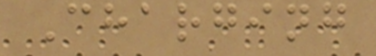Charging
